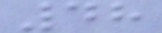48
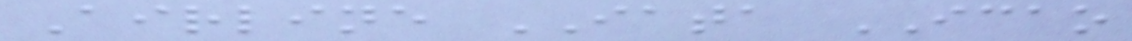Airline IATA ICAO
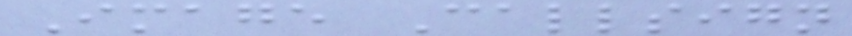Image Callsign
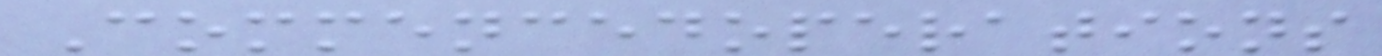Commencedoperations
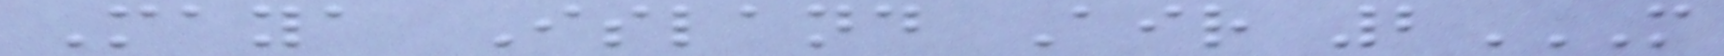Maya Island Air 2M
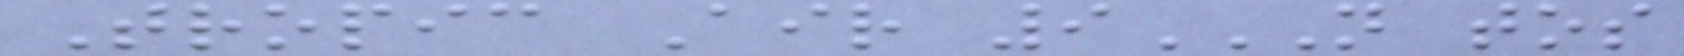Tropic Air 9N TOS
